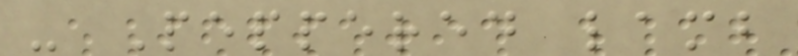- Peppered lamb
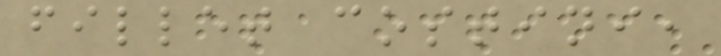fillet costini,
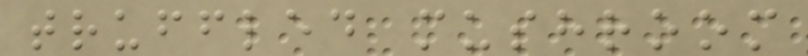truffled mushroom
